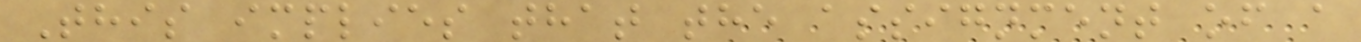This implies that the assignment of a
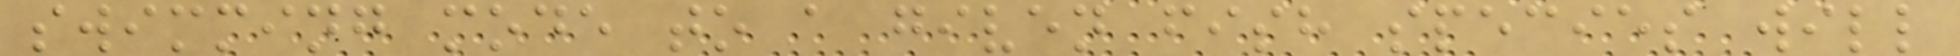swimming mode to a given fish species will
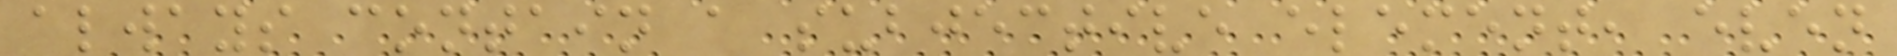always contain a subjective element, even
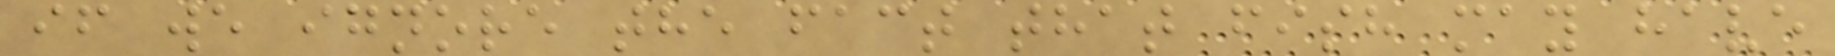if we ignore the fact that fish may have
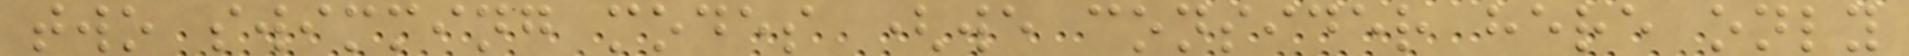two swimming modes (we consider here only
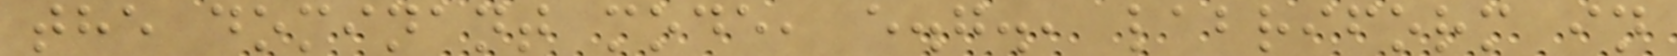the dominant mode, e.g., labriform in
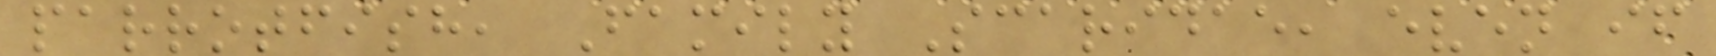parrotfish, Family Scaridae, even if
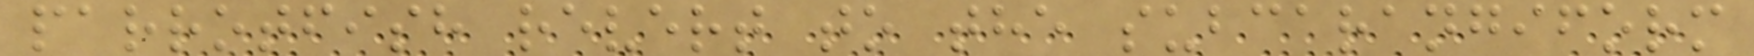parrotfish revert to the subcarangiform
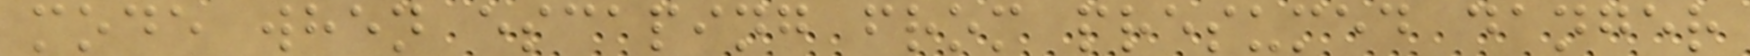mode when escaping from presumed danger
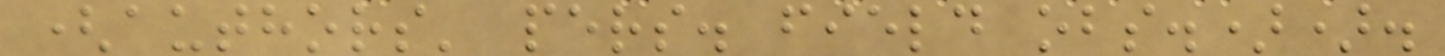(authors' pers. field obs.)).
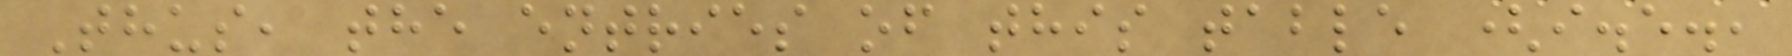Thus, the entries of this table (i.e.,
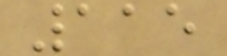115
